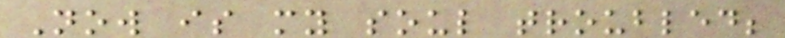Now is my soul troubled;
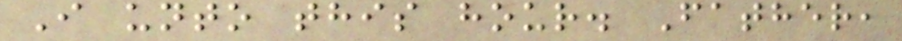I unto this hour. Father,
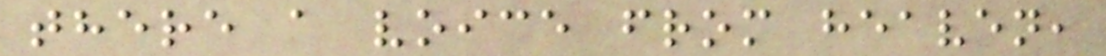there a voice from heaven,
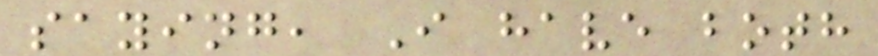saying, I have both
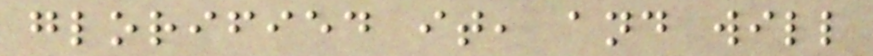glorified it, and will
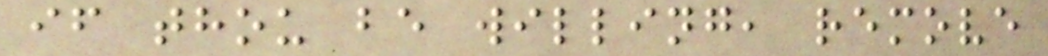if thou be willing, remove
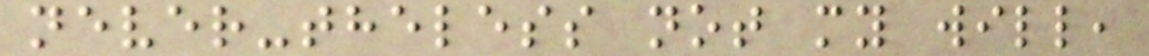never-theless not my will,
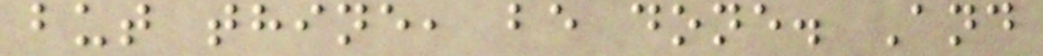but thine, be done. And
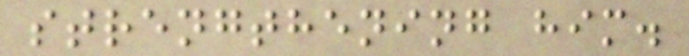strengthening him.
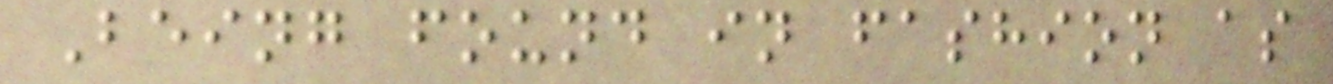Being found in fashion as
